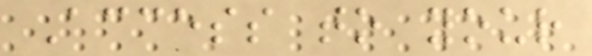Access to your
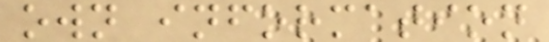own information
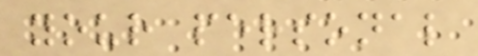your personal
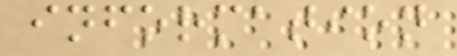information
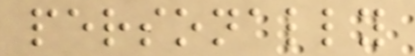personally
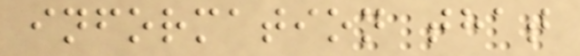information that
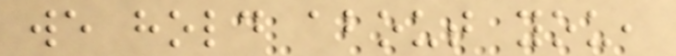we hold about you,
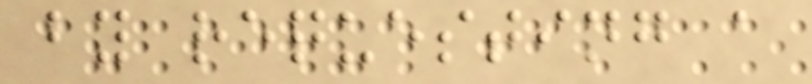by requesting a
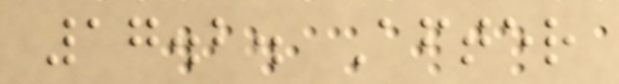17.2. After
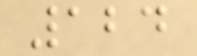124
